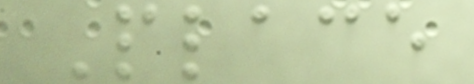Place
